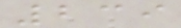239
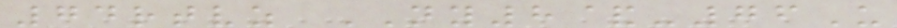74rtvz NY8&-76U
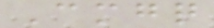Cmgq
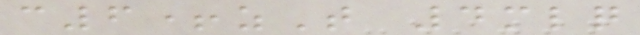c6+zT 4mlq
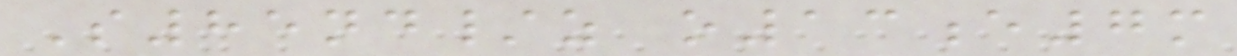S85nd/z o13e7m
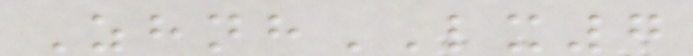ZhnhLX7
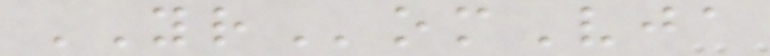YRomVja
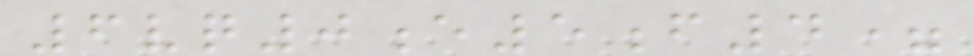6vq0e5f4=
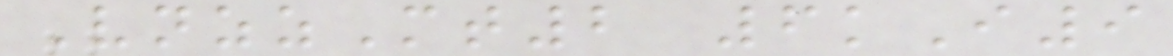VnzzMt2 6kI9
